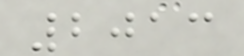2013
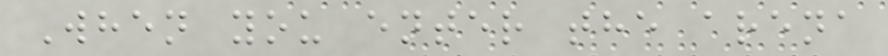When you enter the arena
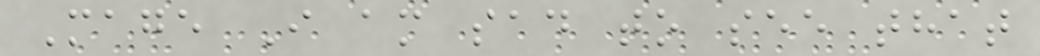Mage I am sad to see that
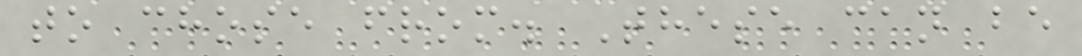to chose from. These can be
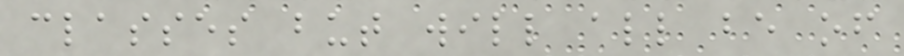classes but will all be of
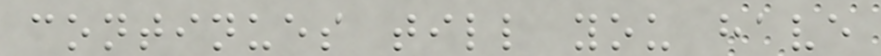continues till you have
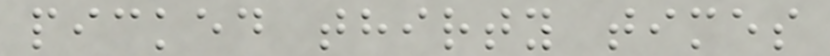picked thirty times
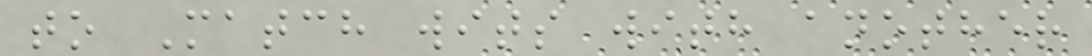to Match wits with another
